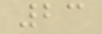23
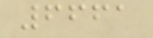6661
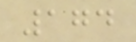174
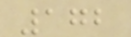172
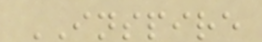INSPIRE
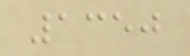1350
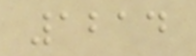1214
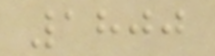1800
